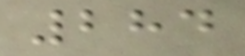284
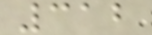312
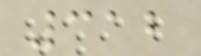312
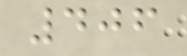406
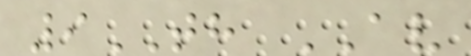9TH AV
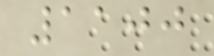1100
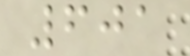601
